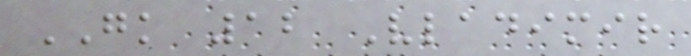GK 12 Vladimir
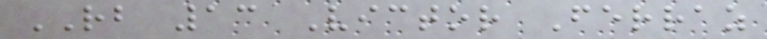RB 13 Victor Ferraz
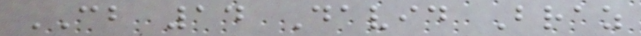CB 14 David Braz
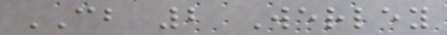CB 2 Werley
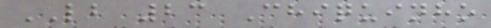LB 23 Chiquinho
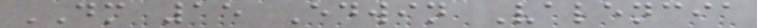DM 15 Edwin Valencia
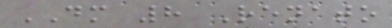DM 8 Renato
